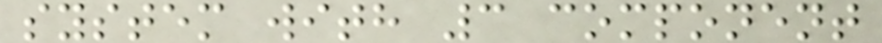system with 3 component
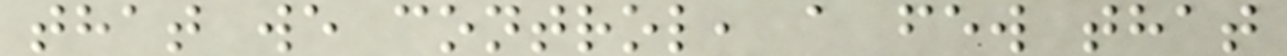that we control, a few that
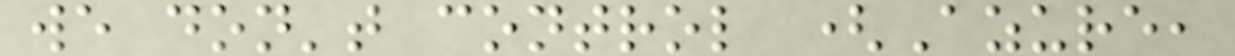we don't control (Azure,
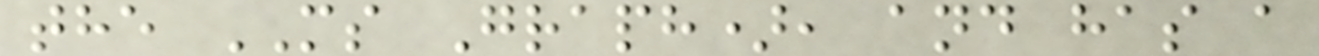the MS Graph), and has a
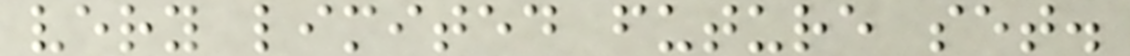very limited future set.
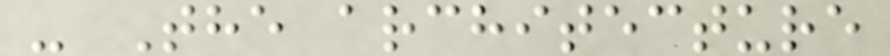- The architecture
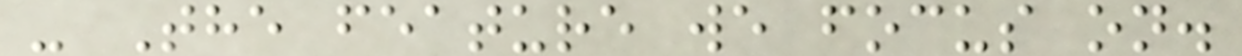- The feature we focus on.
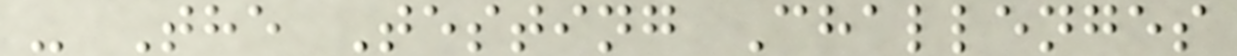- The Testing Challenges
